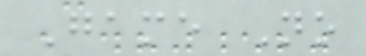Game No
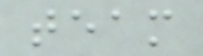team
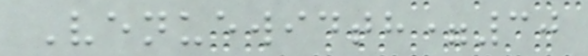Venuewidth=30
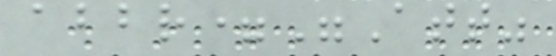abbr="Att"
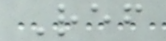Ref
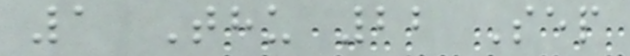1 Thu 22 Sep
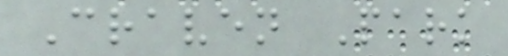Craven Park
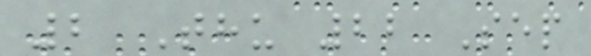2 Thu 22 Sep
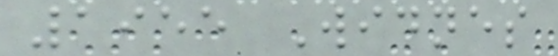1955 Widnes
